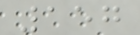157
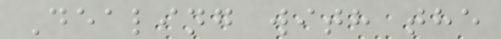Dealing with the
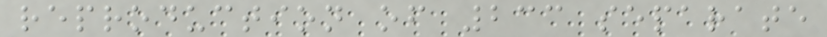reproduction of 233 separate
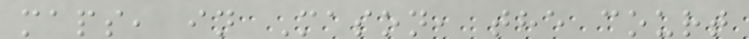maps, in Mason, the court
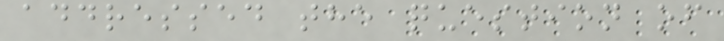addressed the question of
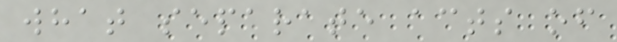what separate acts of
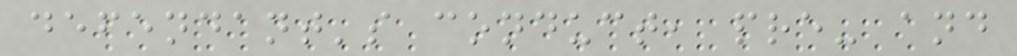defendant's conduct, pre- and
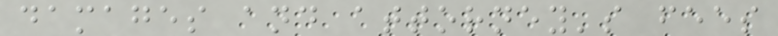damages and attorney's fees
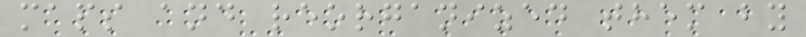maps and reorganized them by
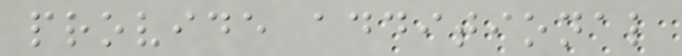provide additional
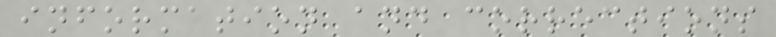information and corrections
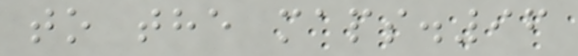to the maps.96
